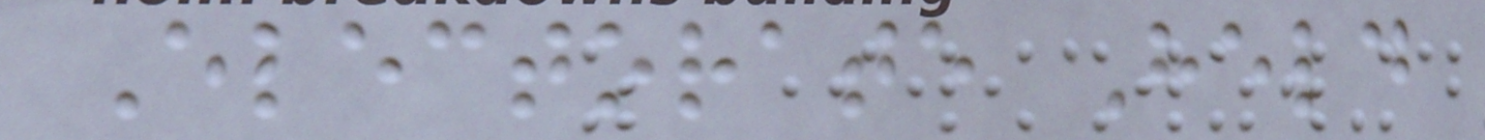Electorate Held
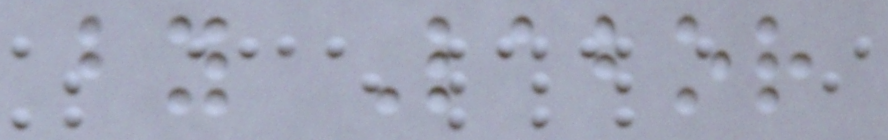by Labor
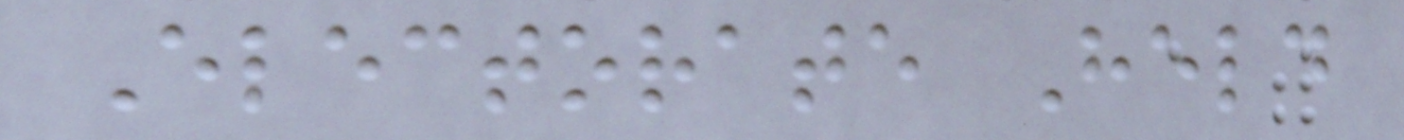Electorate Held
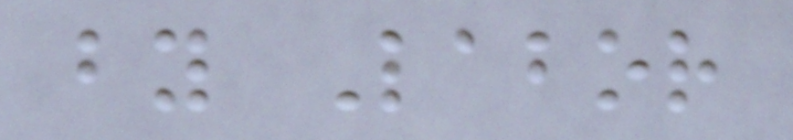by Labor
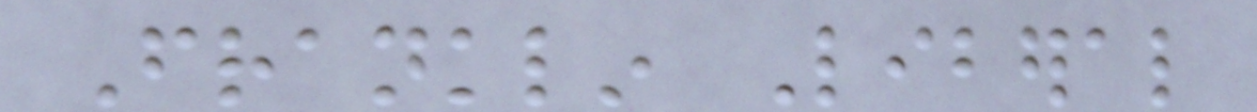Franklin Liberal
